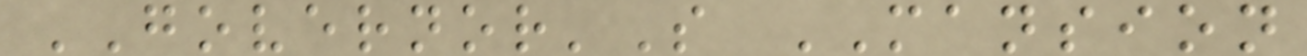GOVERNOR'S MANSION
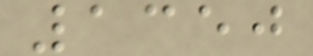1350
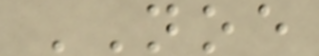NOE
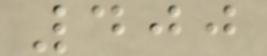400
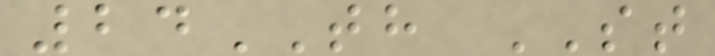24TH ST
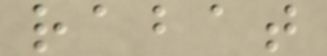rabat
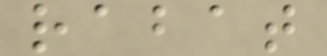rabat
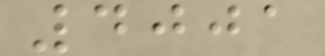4001
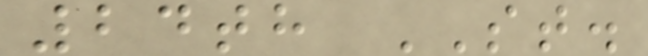24th ST.
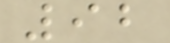92
